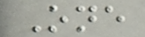One
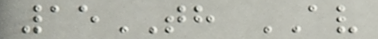15TH AV
